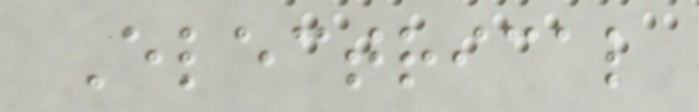Electrical
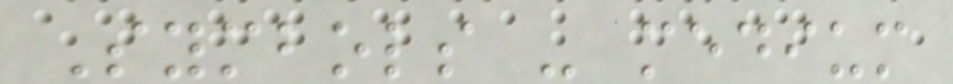Symbols - medium
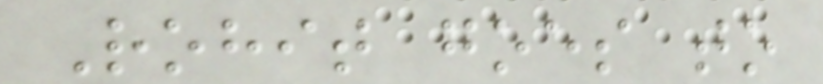Rohit goes to
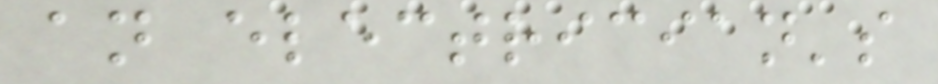an electrician's
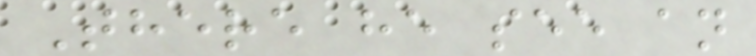There he see an
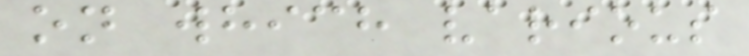on which various
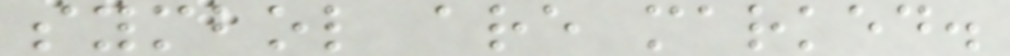symbol are marked.
